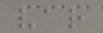var
